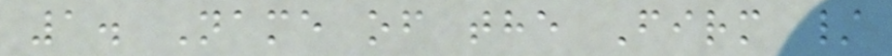1. Name of the Firm /
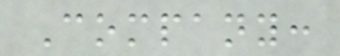Company:
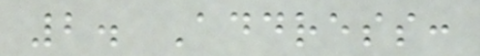2. Address:
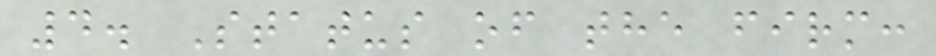4. Status of the firm:
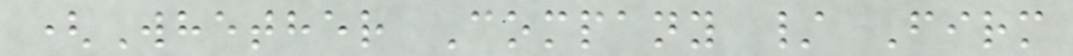(Whether Company / Firm
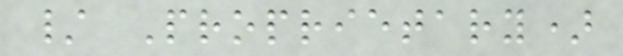/ Proprietary)
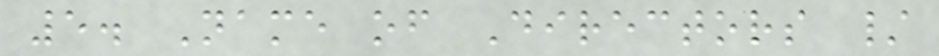5. Name of Directors /
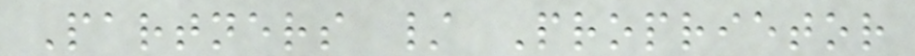Partners / Proprietor
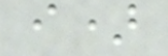i)
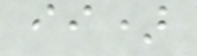ii)
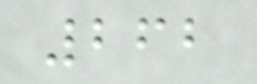262
